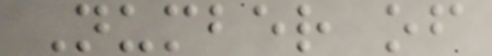Number of
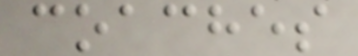coaches
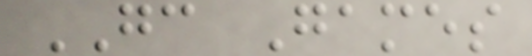GC Games
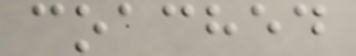coached
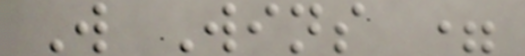W Wins =
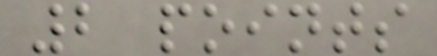2 points
